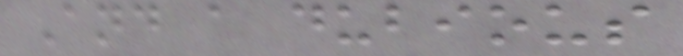And a dubious
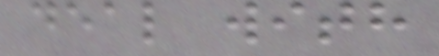deal with
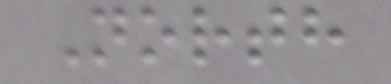North
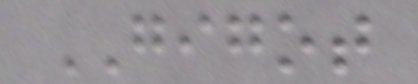GIGOT
